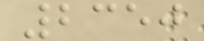2350
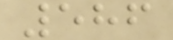586
